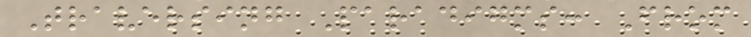Traversing Paradigms: From
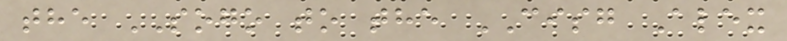the SOGO to the CISG Alex
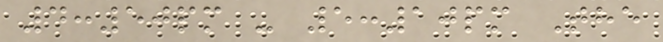4:50pm - 5:10pm The
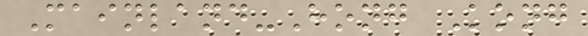Mainland-Hong Kong
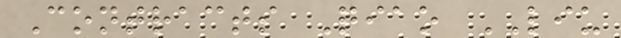Contracts Qiao LIU
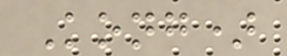Kong)
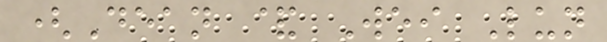(Dean & Wei Lun
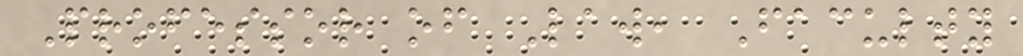Professor of Law, Faculty
